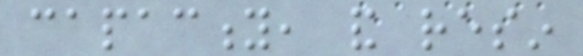capacity, and resin
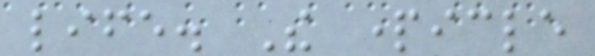life. The particle
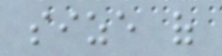size of
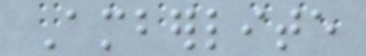Amberlite
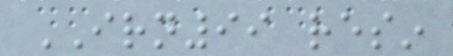IRN99 resin
